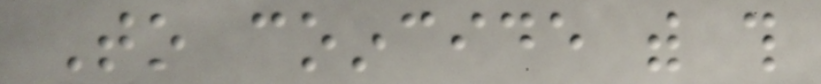To coincide with this
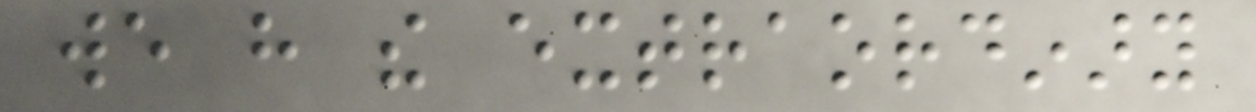we have the extraordinary
